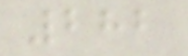282
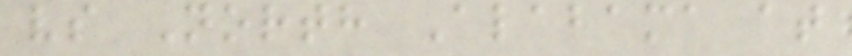vs North Alabama at
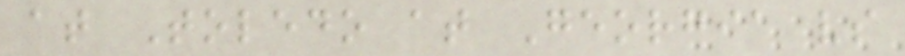at Toledo at Georgia vs
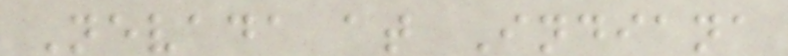Nevada at Indiana
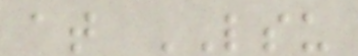at LSU
